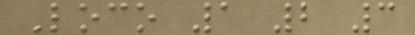Loco 1 2 3
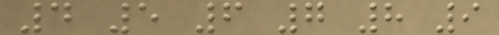4 5 6 7 8 9
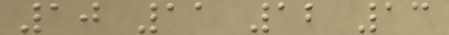10 11 12 13
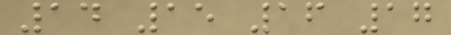14 15 16 17
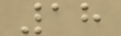18
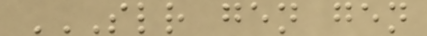SLR GEN GEN
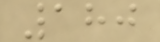180
